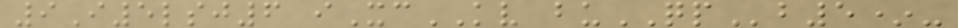9I5lsj6 iXcKV buQPb5*-
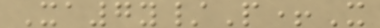Xa7y/P+X
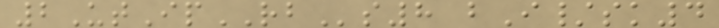2UtIpRBs8 bI/sk4
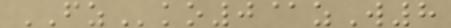FZko0@zW8
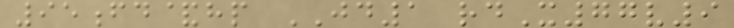95fd&hp JD1 rdX77v9
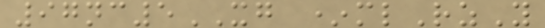97nc5XG *mlRzY
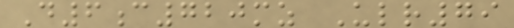D6c720mz Ulr79
